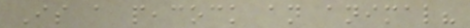Is a peacock an animal?
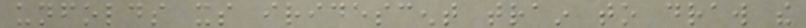unfolds its iridescent train to draw the
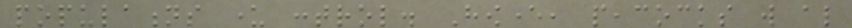populations under control. However, peacocks will also
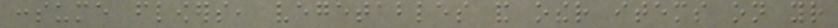consume flowers, vegetables and other items on your
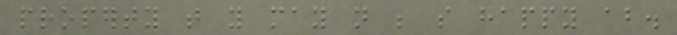property that you may not be so happy about.
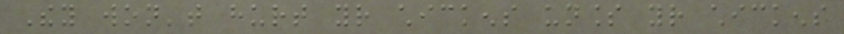They won't hurt your chickens unless your chickens
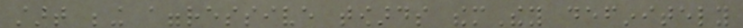start being aggressive towards themThey definitely
